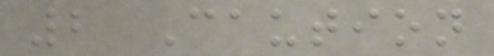2 Caution
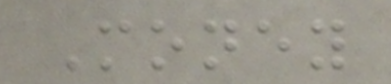Money
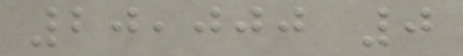20,000 0
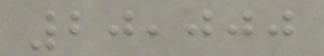20,000
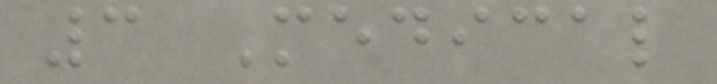3 Medical
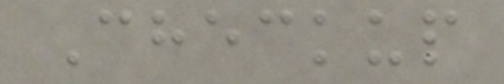Checkup
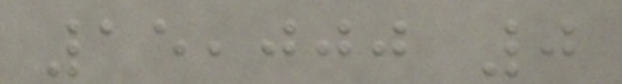15,000 0
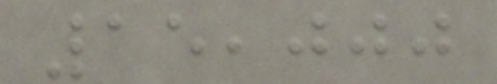15,000
